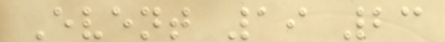Event 19 23
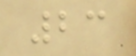23
